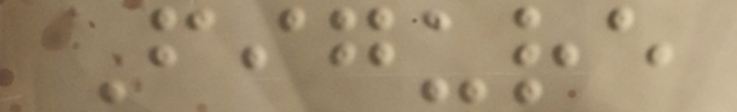Figure
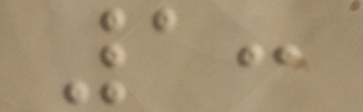1:
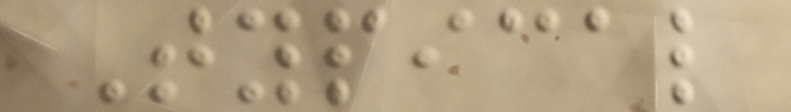Typical
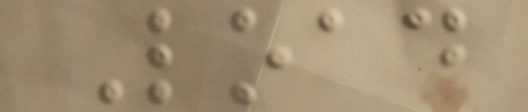Load
